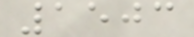1503
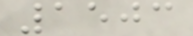1503
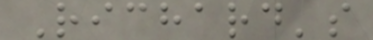Richard's
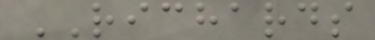RICHARDS
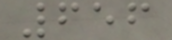656
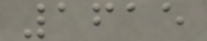1615
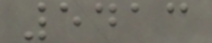5413
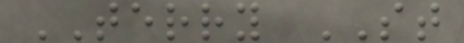TERRY ST
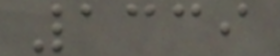1339
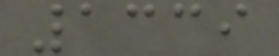1339
